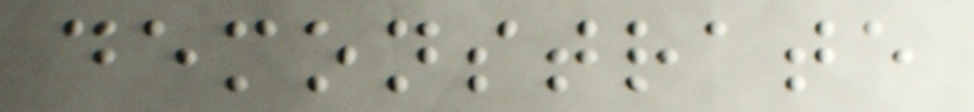demonstrate
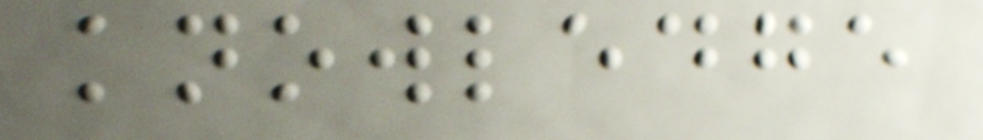knowledge
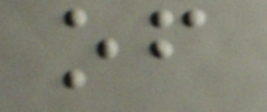of
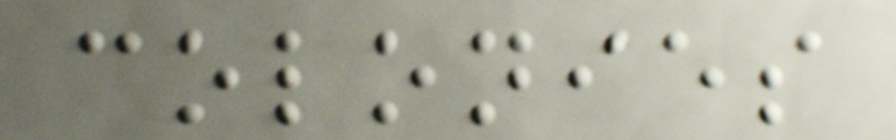colonies
